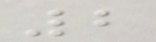2
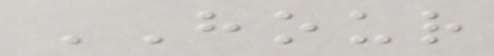HOUR
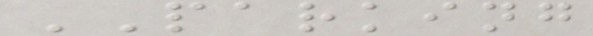PARKING
